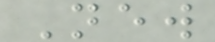New
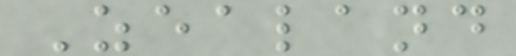Zealand
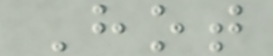Hot
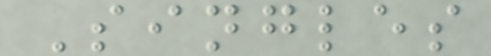Singles
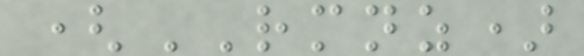(RMNZ)
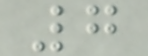7
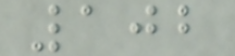102
